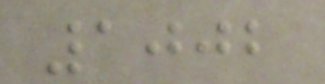1002
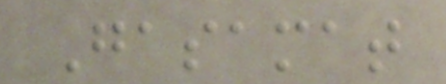Gasamat
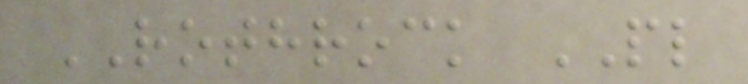ROTHROCK PL
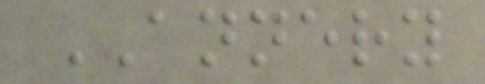ANNERY
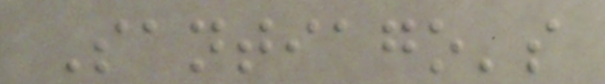Santiago's
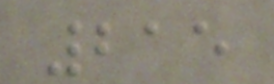215
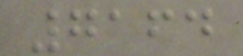7164
